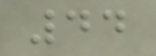44
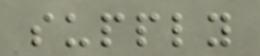supply
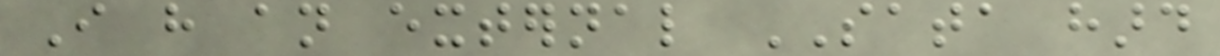I have an external SATA hard
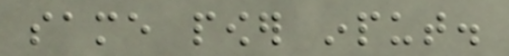same power input.
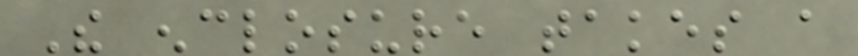The enclosure takes a
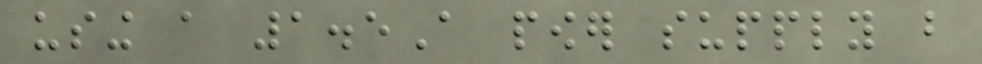using a 1.5A power supply but
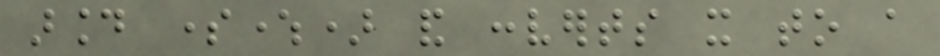around somewhere) and converts it to a
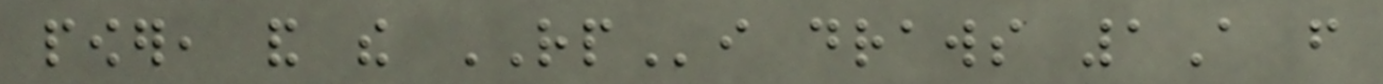power, and the RPi draws 1A from
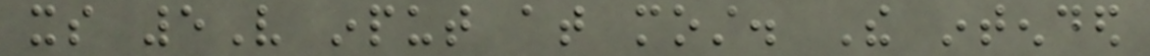its 5V input at most. The intended
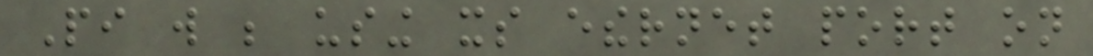Pi will be using its ethernet port on
